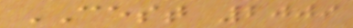CEST 2009
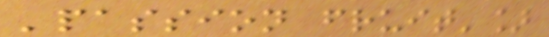'passion fruit']
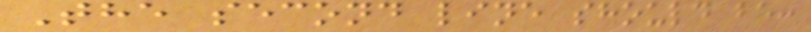The second line should be:
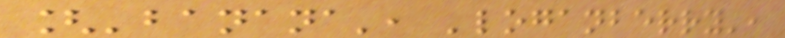['banana', 'loganberry',
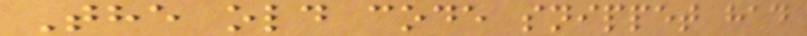The old code snippet had
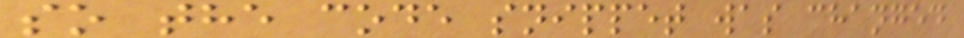so the code snippet was changed
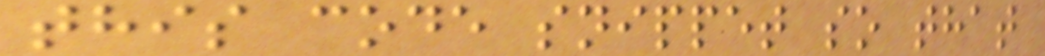this code snippet so that
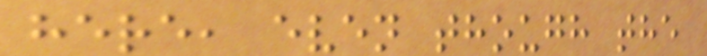here, even though the
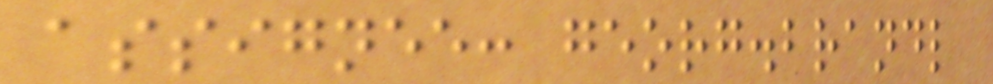assignee: georg.brandl
